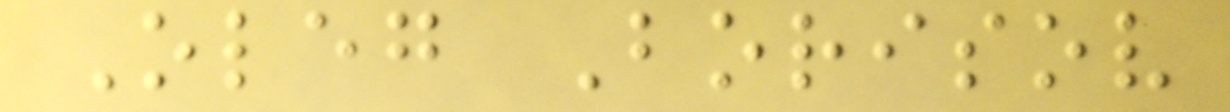Oleg Borisov
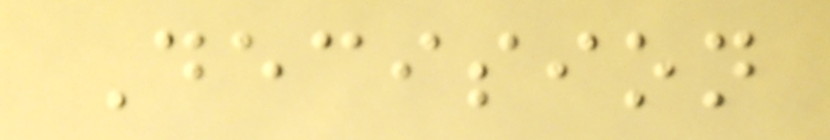Decision
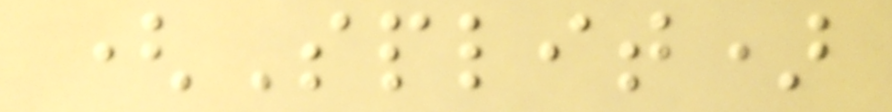(Split)
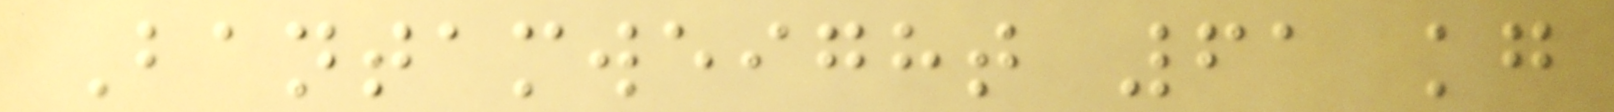Bantamweight 61 kg
